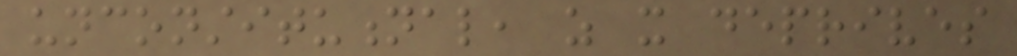unconstitutional, as it deprives
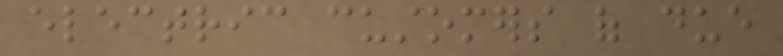electric customers of due
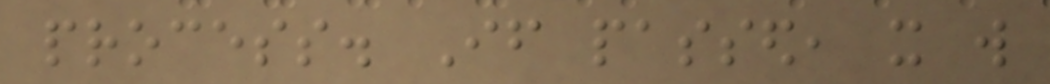process. If passed, it will
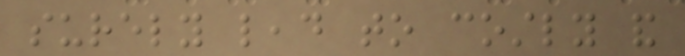surely lead to costly and
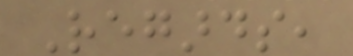Regards,
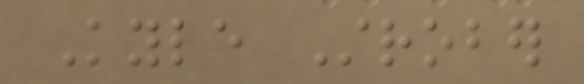Kyle Strober
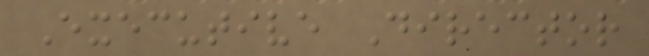Executive Director
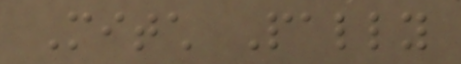Mitch Pally
